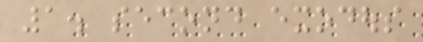1. second exodous
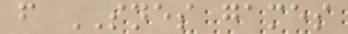from SNES games
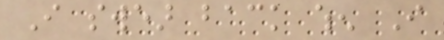I swear back when I
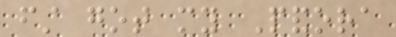first got my Pandora
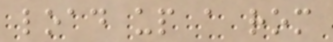load up a rom
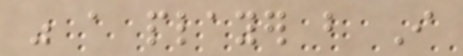was a player but I
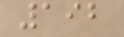192
